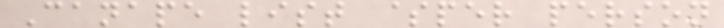Canape list $per person
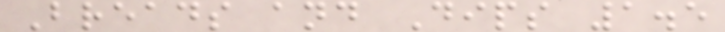Breads and Dips 1.5
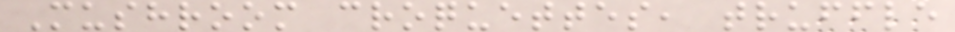Mushroom croquettes, truffle
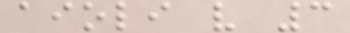aioli v 3
